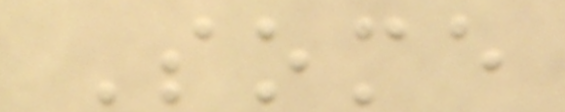Some
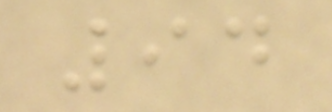94
